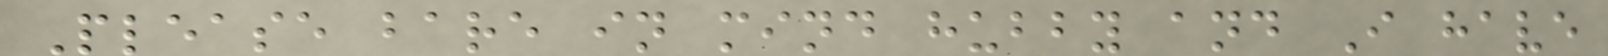Please bare in mind hubby and I have
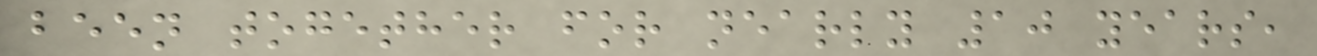been together for nearly 10 years,
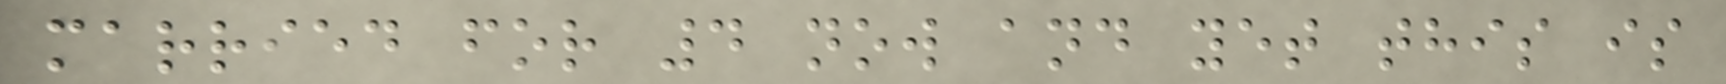married for 4 now and yet this is
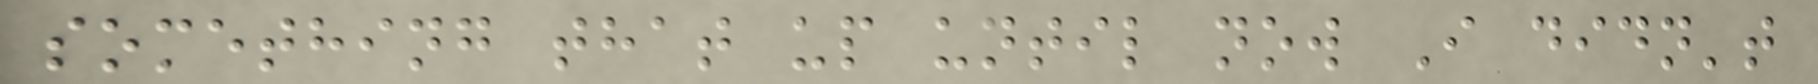something that up until now I didn't
